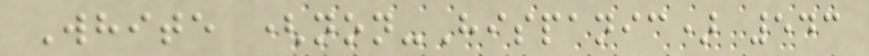White (non-Hispanic) 543
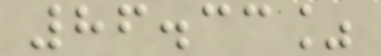86.33%
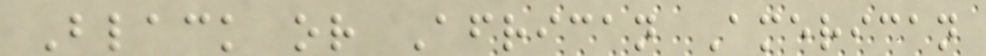Black or African American
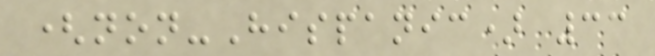(non-Hispanic) 33
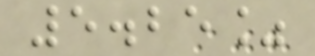5.25%
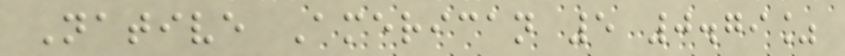Native American 5 0.79%
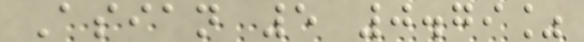Asian 5 0.79%
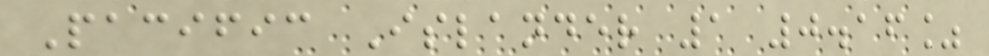Pacific Islander 1 0.16%
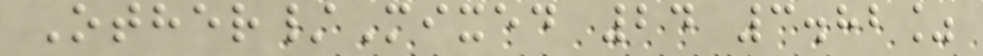Other/Mixed 24 3.82%
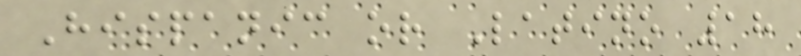Hispanic or Latino 18
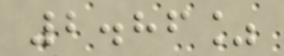2.86%
